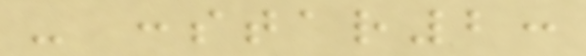- :star2:
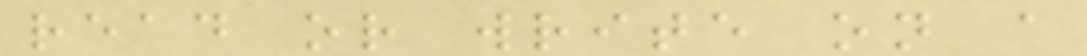read or write on a
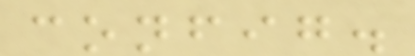config.
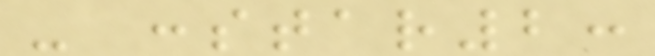- :star2:
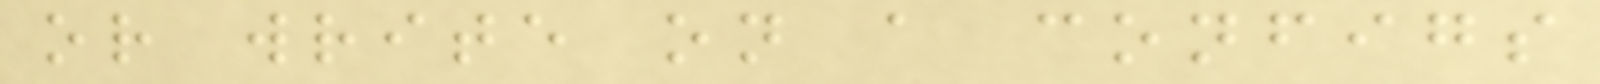or write on a configs
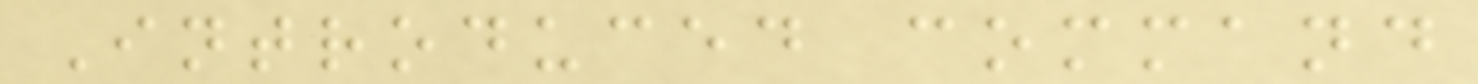Introduced command
